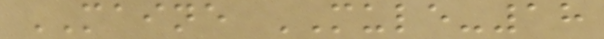MAINE MULE-18
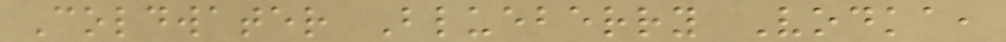Coldwater Blueberry Vodka,
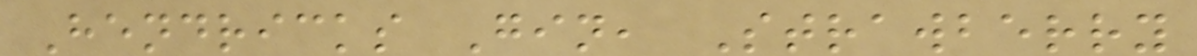Hendricks Gin, Strawberry
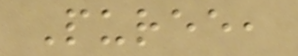Puree,
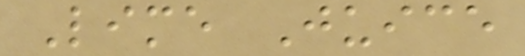Lime Juice
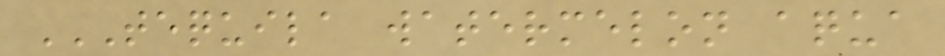TEQUILA WATERMELON AQUA
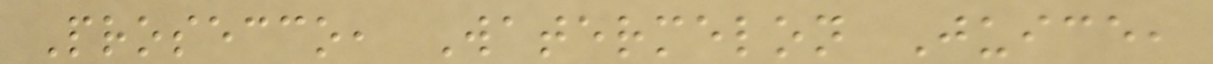Prosecco, Watermelon Juice,
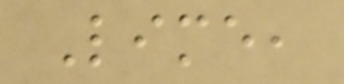Lime,
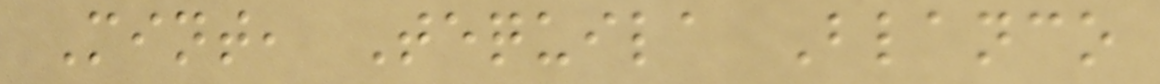Mint, Tequila Blanco
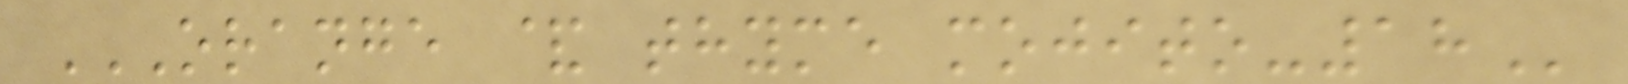ORANGE & THYME MOJITO-18
